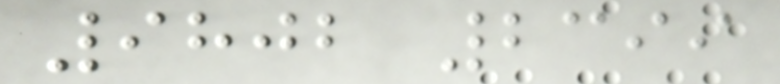9802 2399
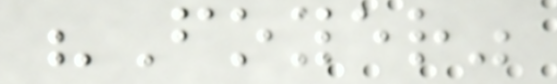"Foyer"
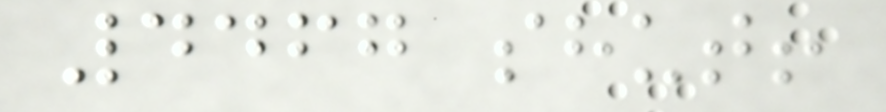4467 shut!
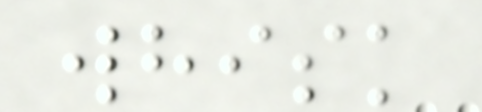whisk
